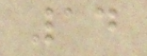14
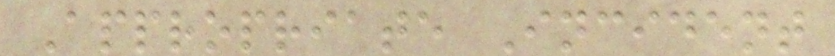Appropriate Incident
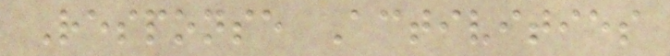Response Activities
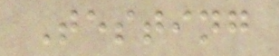Testing
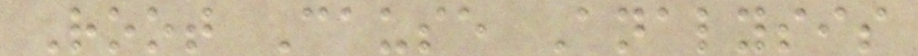Root Cause Analysis
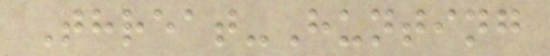Threat-Hunting
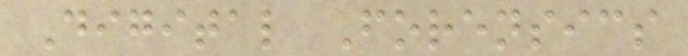Digital Forensics
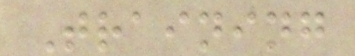Training
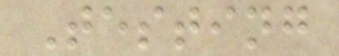Testing
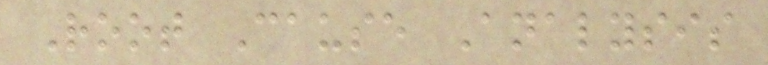Root Cause Analysis
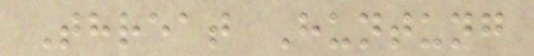Threat Huntung
